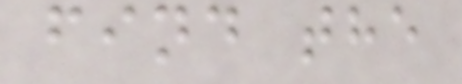find the
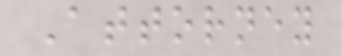Attorney
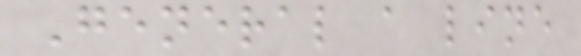General a line
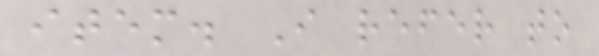item. I refer to
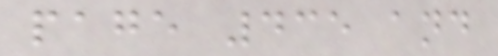page 435 and
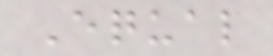Equal
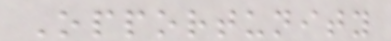Opportunity
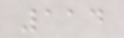114
